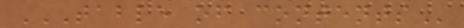TABLE OF CONTENTS
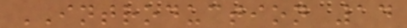INTRODUCTION 14
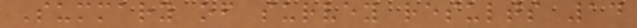Summary of survey results 14
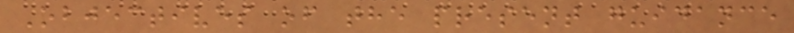Objectives of the present guidance
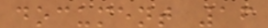document 16
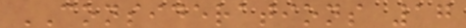CONSIDERATIONS 17
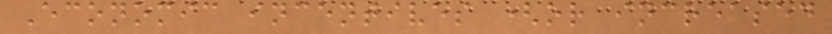Economic incentives (or increased
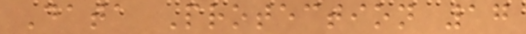Data Protection 17
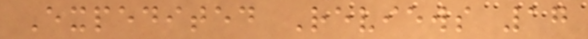Expedited Reviews 17
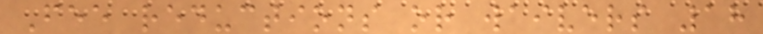Fee reductions or waivers 18
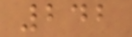242
